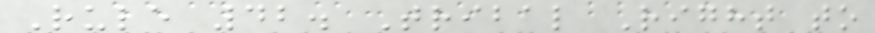Rule 42. Tribal Right to
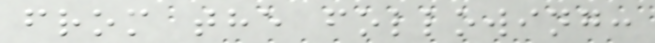from the following:
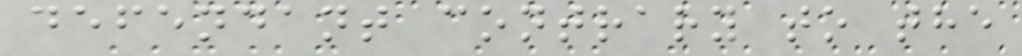defendant contrary to the
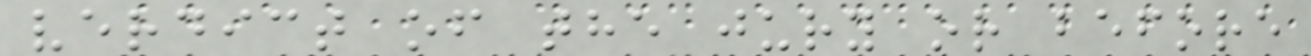verdict of the jury or before
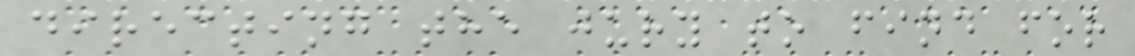directing the jury to find for
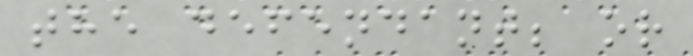the defendant; or
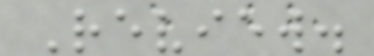Review.
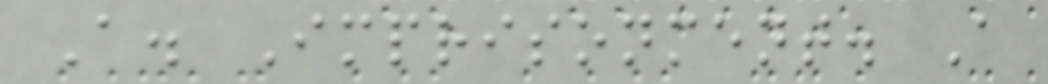A. Imprisonment. A
